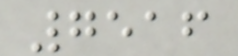7516
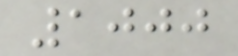1000
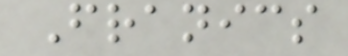Franics
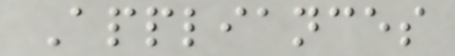Appliances
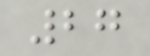27
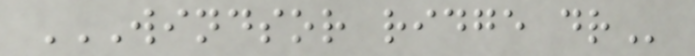WINDSOR RIDGE DR
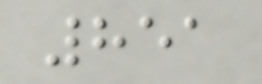851
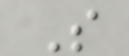S
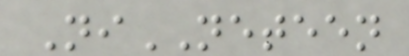NiNETEEN
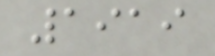1919
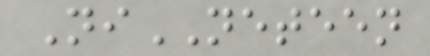NiNETEEN
